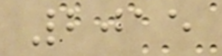2015
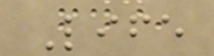Life
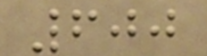600
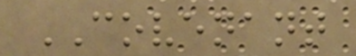COVENANT
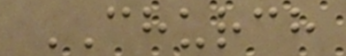CHURCH
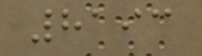8193
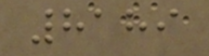8189
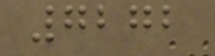7272
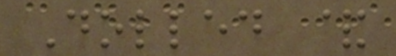Dolled &
